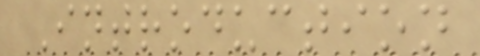Introduction
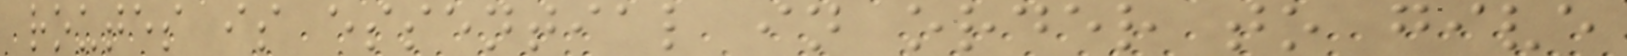routes is essential in order to give
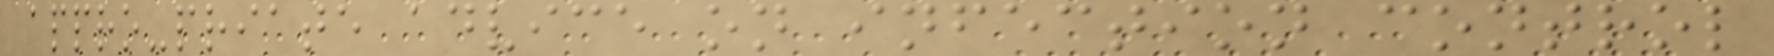appro-priate advice on infection control
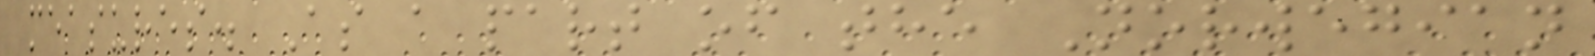measures. As a part of the Norwegian
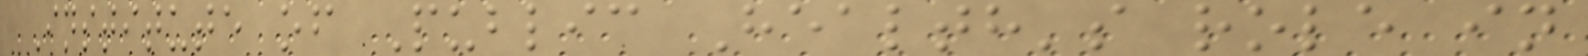Institute of Public Health's role in
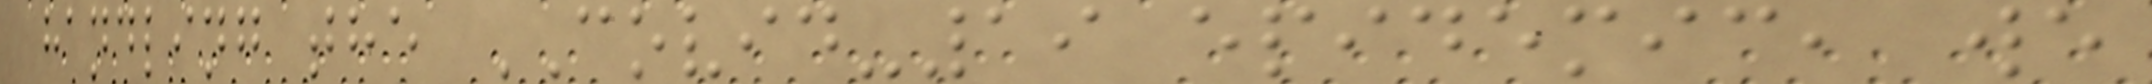handling the COVID-19 epidemic, we
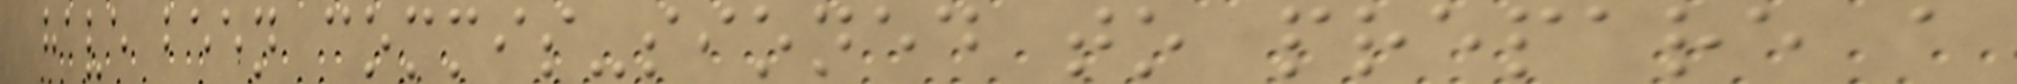have been commis-sioned to prepare a
